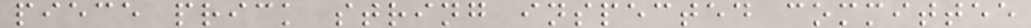piece prick string inspected committee
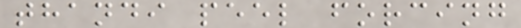thandi peel forcing
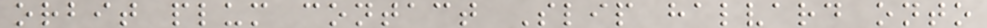orbit plum contact Slip halvard onto
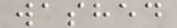washed
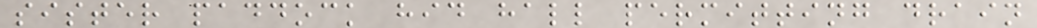sister paddock hid hall permitting drain
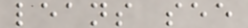leans see
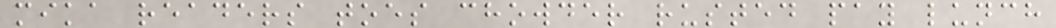mika readers toes chowder rusted pay lunch
